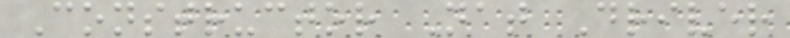Constructor Nat Driver
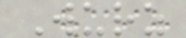Wurz
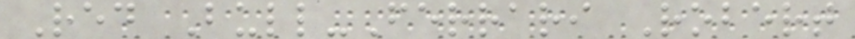Red Bull-Ferrari Robert
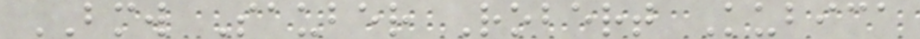BMW Sauber Robert Kubica
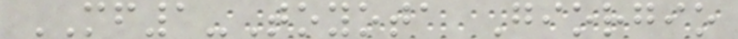MF1-Toyota Giorgio
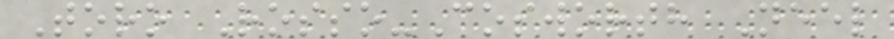Toro Rosso-Cosworth Neel
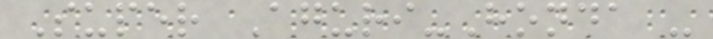Super Aguri-Honda -
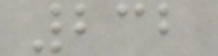232
